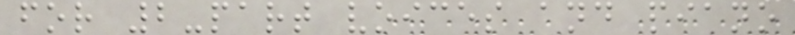for 2-part voices and piano
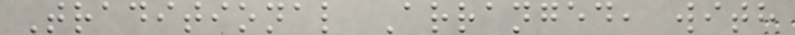Traditional Arranged, with
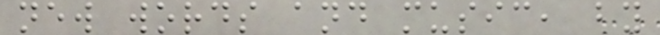new words and music, by
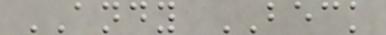ANDY BECK
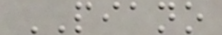PIANO
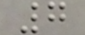7
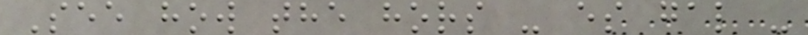See how the hors - es gal -
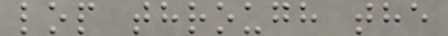lop through the
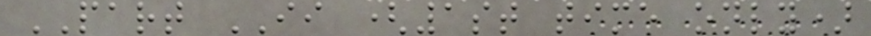PART II (1st time only)
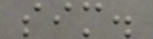sim.
